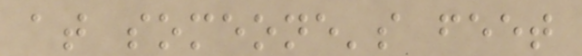at someone's feet
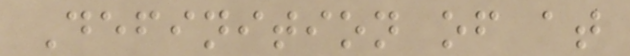Definition of at
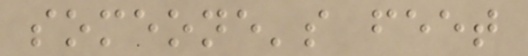someone's feet
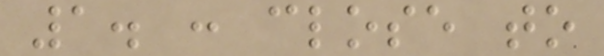1. : close to
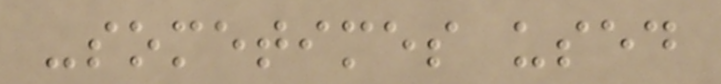-sometimes used
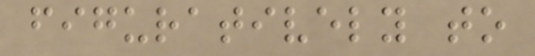figuratively to
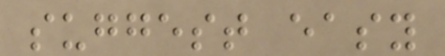suggest easy
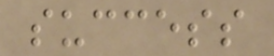success
